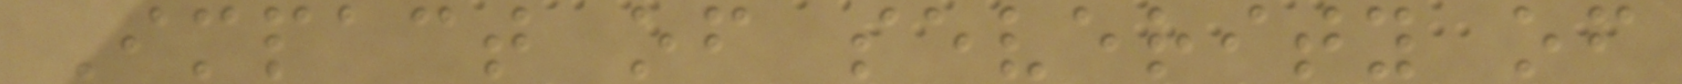Impact of severity of
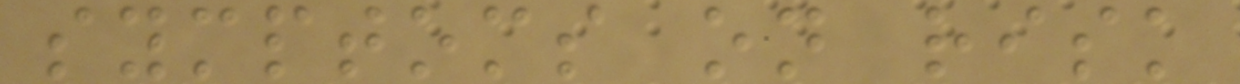symptoms on risk
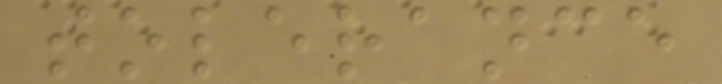tolerance
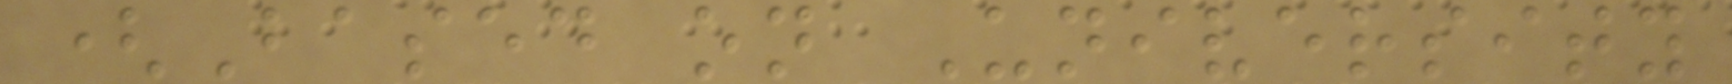(Based on University
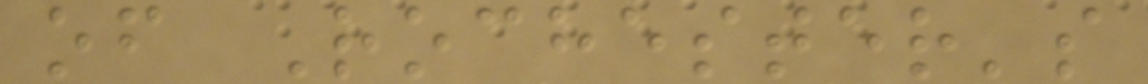of Rochester's
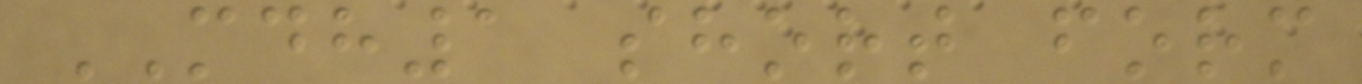MDH1 short form
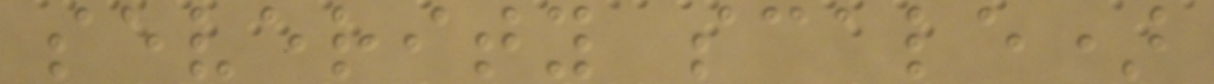severity scale)
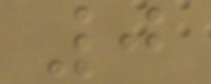0
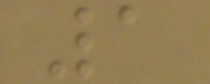1
